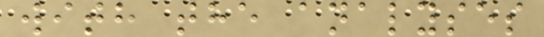with the analyses
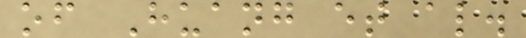of Huang et al.
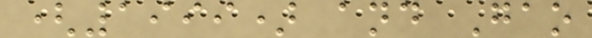(1999) and Gao
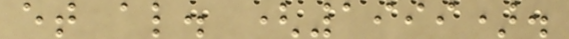et al. (1999).
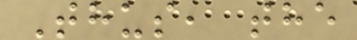Thus, the
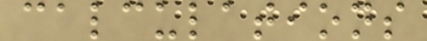calculations
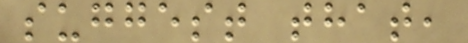suggest that,
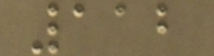112
